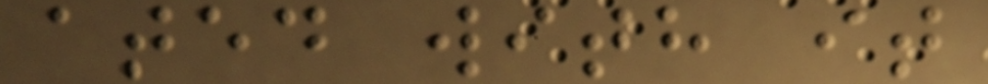ated with it
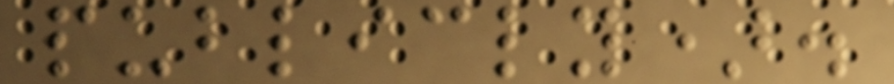publicly).
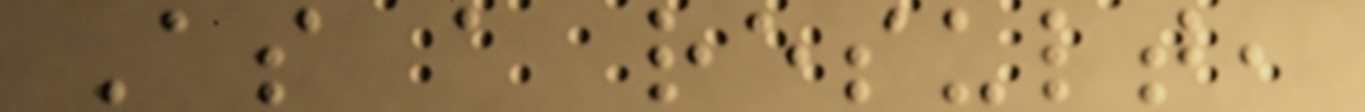As a result,
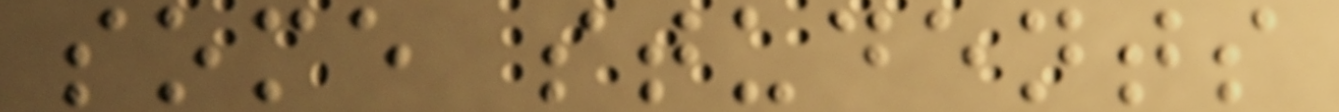some students
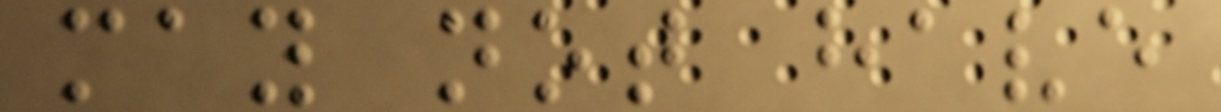may not have
